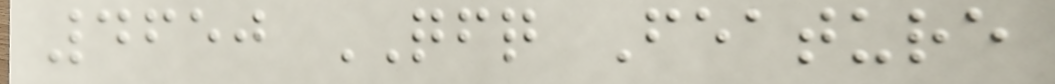4650 QFQ Feature
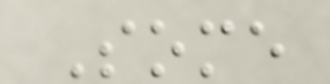Some
